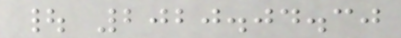| 2020.04.30
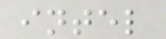intel
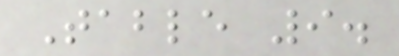Table 9.
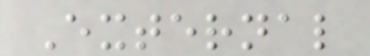External
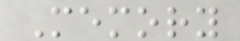Memory
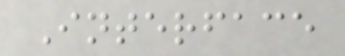Interface
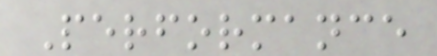Performance
